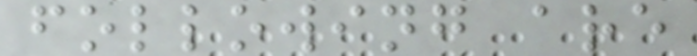following are
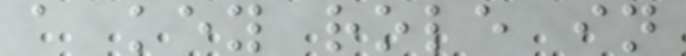a key role in
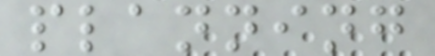planning
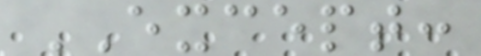EXCEPT:
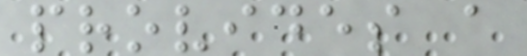provides a
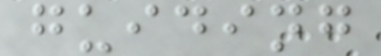guiding
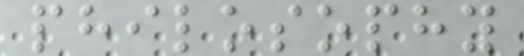philosophy
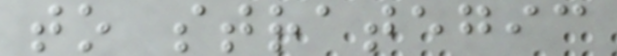to strategic
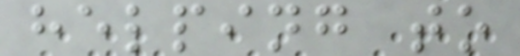helping to
